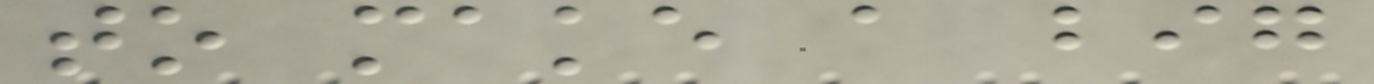to make a big
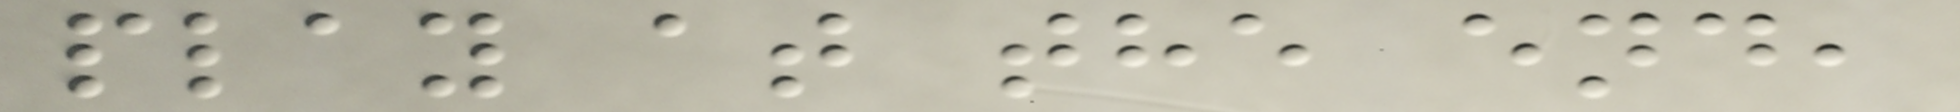play at the end,
